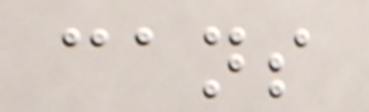cans
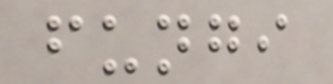fungi
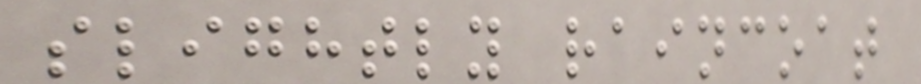slightly raincoat
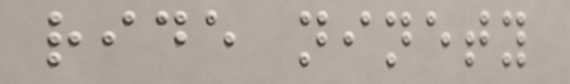ride ninety
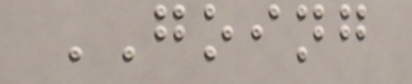GOING
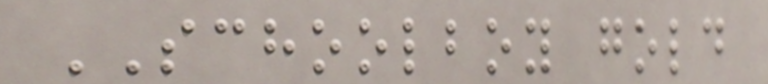SCHOOLBOY gold
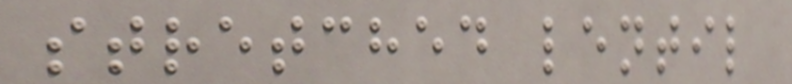stretched lentil
